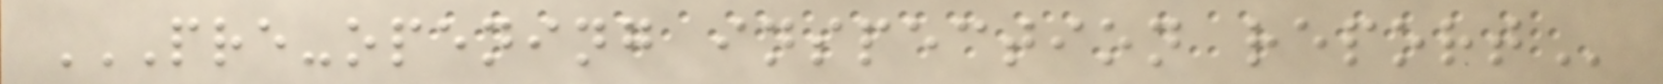PRE-OPENING INSPECTION REPORT
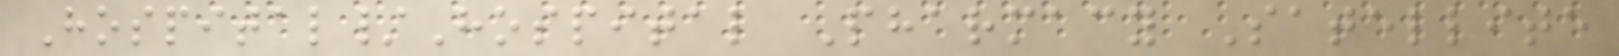Hospital/Hospital Pharmacy Satellite
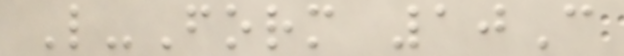L-Form 10C
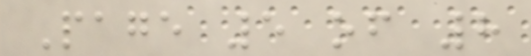Page 5 of 8
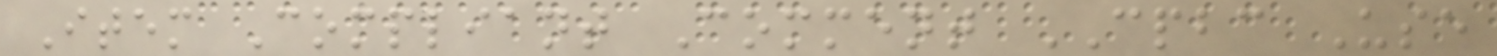Item Compliant Comment CPBC Use
